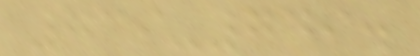739-749.
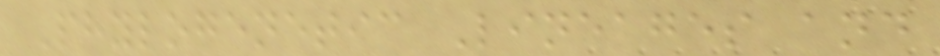Phylogenetic Lineages and
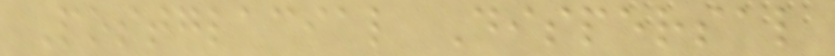Postglacial Dispersal
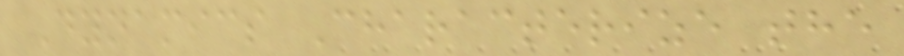Dynamics Characterize the
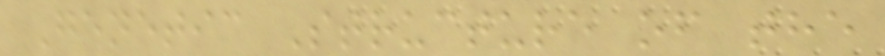Genetic Structure of the
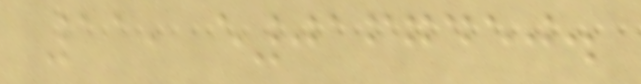11, e0167450.
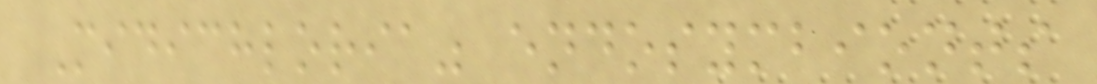Midichloria" endosymbionts
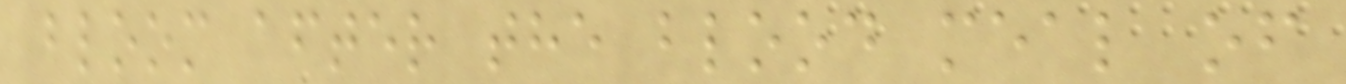bloom after the blood meal of
